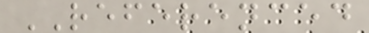REFERENCED
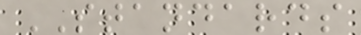STANDARDS
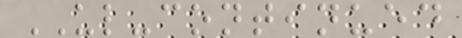UL-continued
